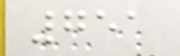751
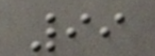99
